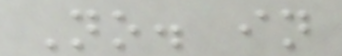No. in
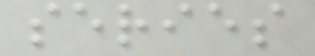series
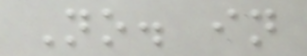No. in
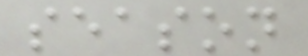season
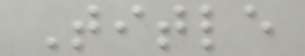Title
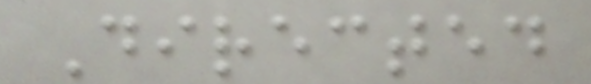Directed
